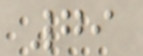79
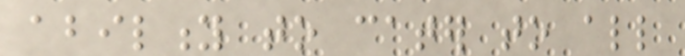ability to cater to all
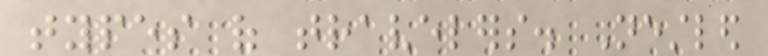types of travelers. Nestled
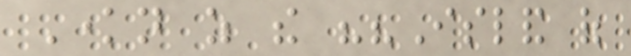Known as the ""Island of
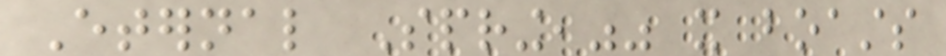Eternal Spring,"" it boasts
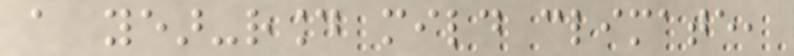a year-round mild climate,
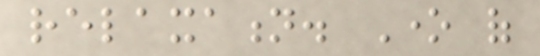relaxation. One of
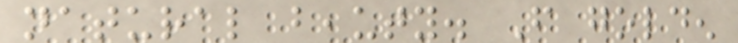natural beauty. From golden
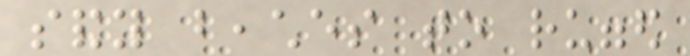sandy beaches to rugged
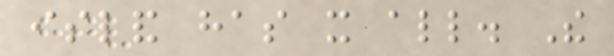island has it all. The
